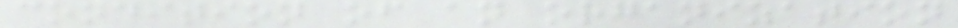condition of an organization
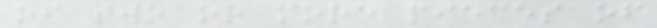of two or more pieces of
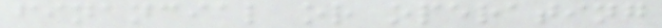financial or operating
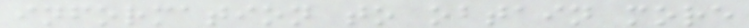information to obtain more
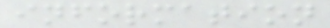information
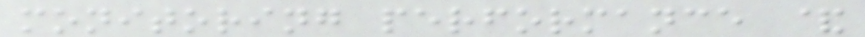monitoring performance &
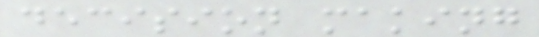decision making
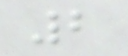2
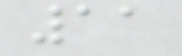11
